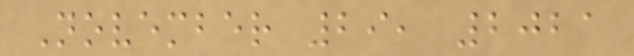November 29, 2021
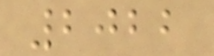2022
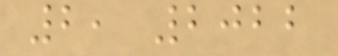2, 2022
